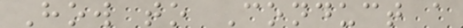How to Conduct a
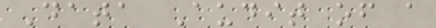Data Audit of a
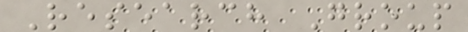Research Group
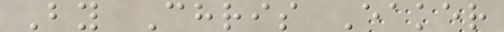By Chris Eaker
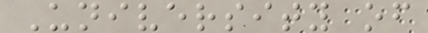University of
